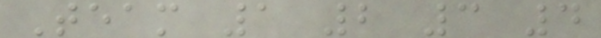Team 1 2 3 4
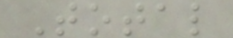Total
